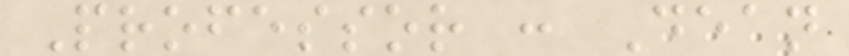Professor : Dean
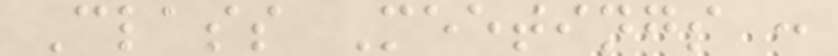Class Meetings :
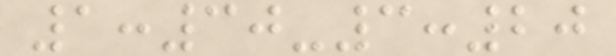1:30-3:20
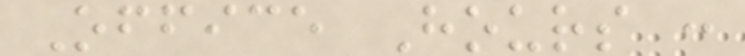Office Hours :
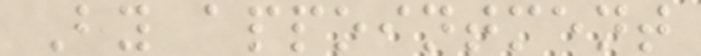By appointment
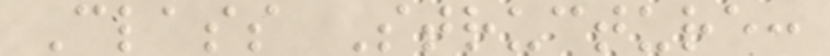Class Structure:
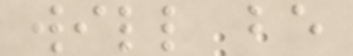will be
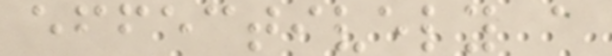effectively a
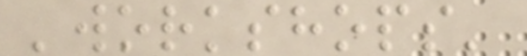'workshops'
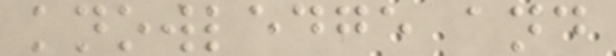knowledge and
